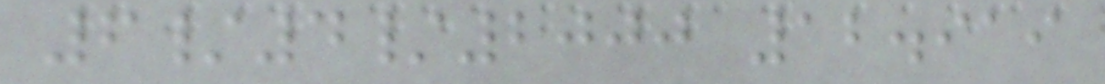6/4/2000 12.919
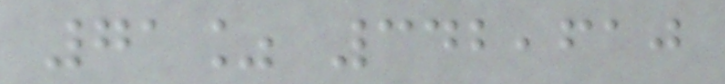71% 342,610
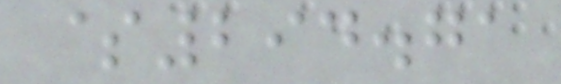$294.71
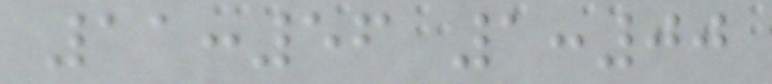11:56 1:00
